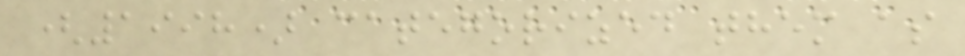(1998) categorized them as
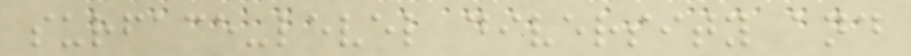surface-level diversity and
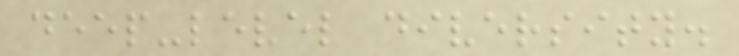deep-level diversity.
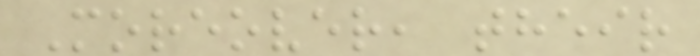Moreover, their
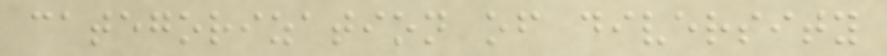categorization of diversity
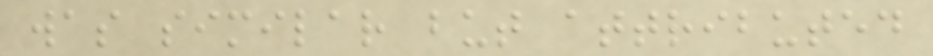was similar but attributed
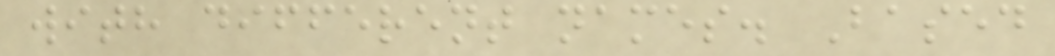with different names. Based
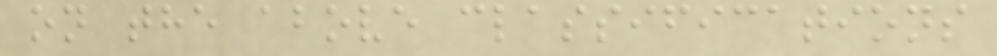on the above classifications
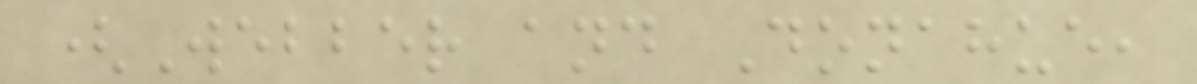(Webber and Donahue,
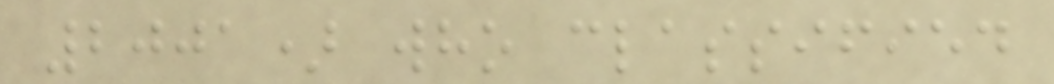2001) who classified
